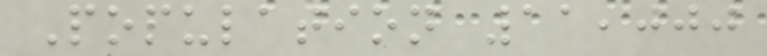Population 11,000
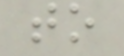to
